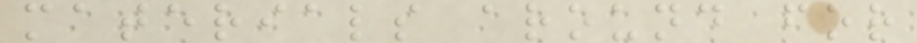materials around for
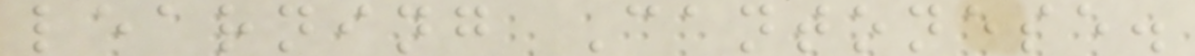learning Cantonese.
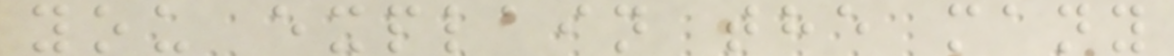you explain the many
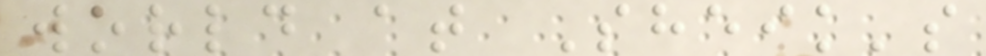world at Sheik's
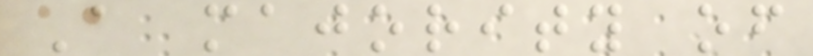A majority of
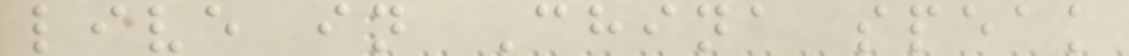live in China speak
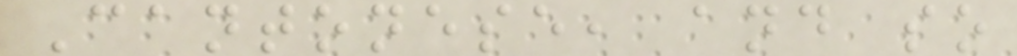Cantonese, and so
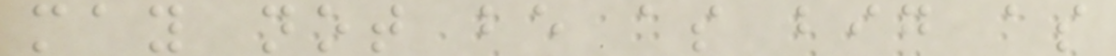may not be as big as
